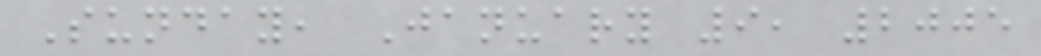Sunday, January 9, 2005
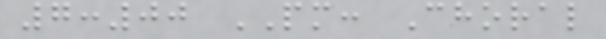7:00 PM: Choral
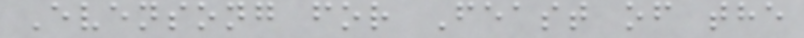Evensong for Feast of the
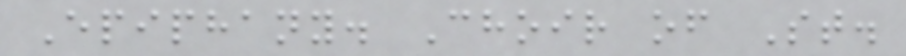Epiphany. Choir of St.
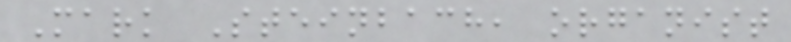Mark Steinbach, organist
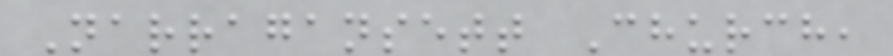Narragansett Church,
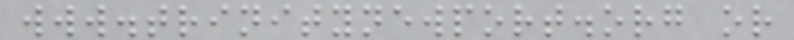www.trinitynewport.org or
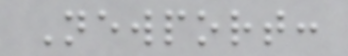Newport:
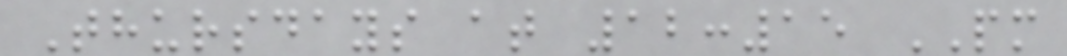Thursdays at 12:15 PM
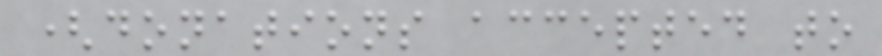(donations accepted to
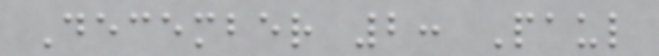December 2: Paul
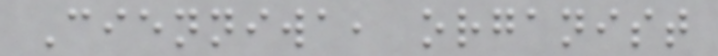Cienniwa, organist
